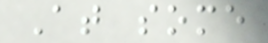At some
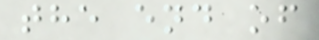the end of
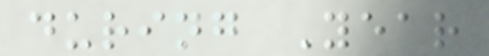during Year
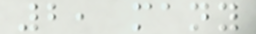2, many
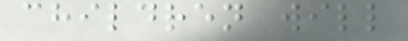children will
